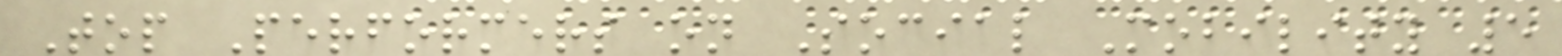Top Performers on Social Mobility 5
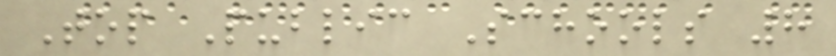Top Public Schools 8
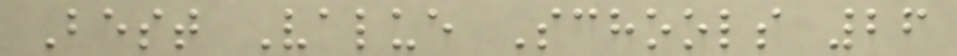Best Value Schools 26
